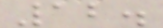12.
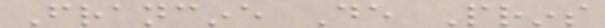Francine De Prins
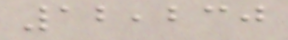12,230
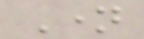Name
